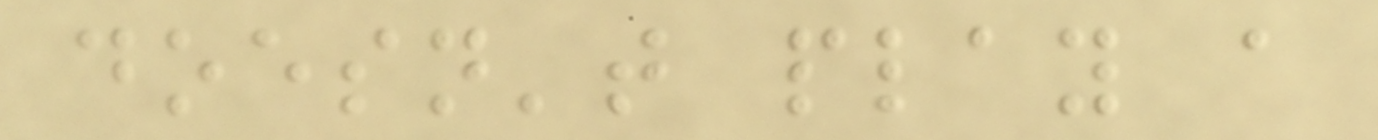doesn't play a
